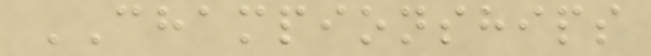CHAMPIONSHIPS
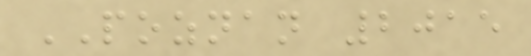POZNAN 2015
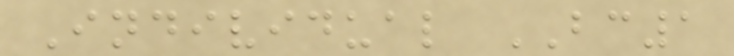Individual BC1
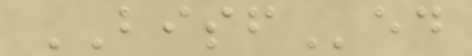BISFed
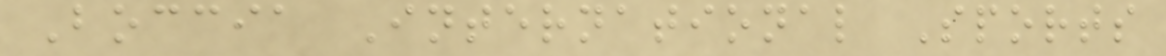Boccia International Sports
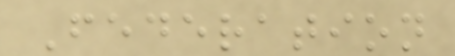Federation
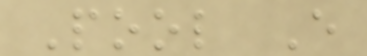Pool E
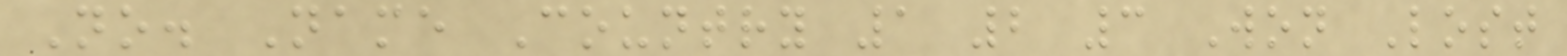No. Name Country 1 2 3 Won Lost
